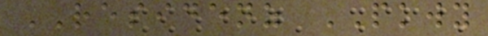RESIDENZ PKWY
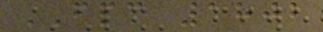FPC 1802
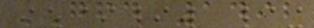GFD 1492
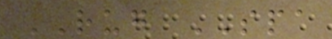RUG SPA
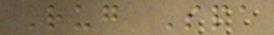Rug Spa
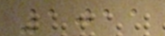1011
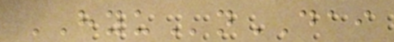HYUnDAI
